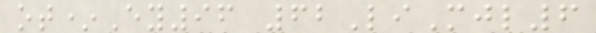ot*Ey96 62LiMjl6
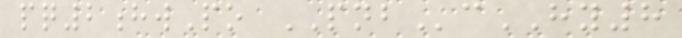pq2hwPo PNBcHY8
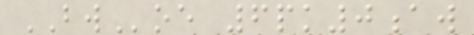BWoe 6pk0aw
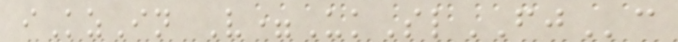iKzIn V=UkSlFJc
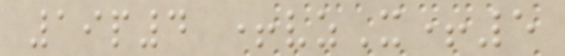19p4 +vzX+5
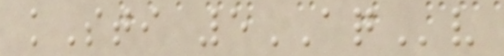kSti 5AQv
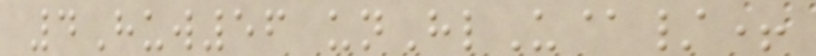4Huw56 unHlU@/+
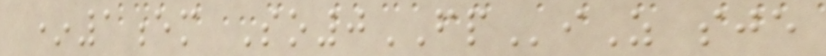*1em So0FPiZ sje
